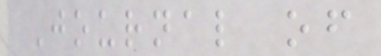Journal of
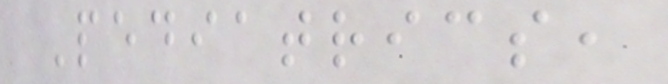Pediatrics,
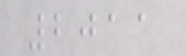2011
